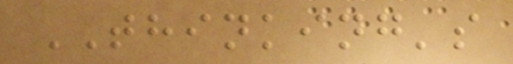THINKING's
